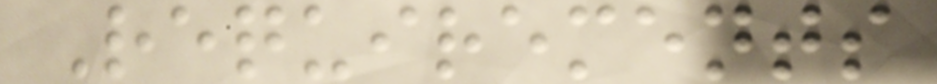Requirements
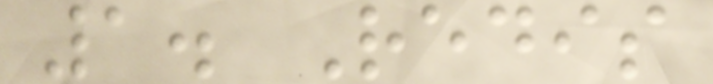1. Redis
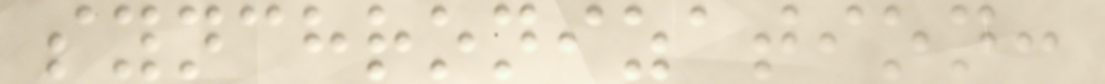synchronization:
